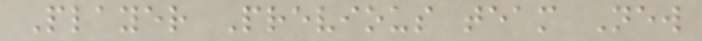Player Previous team New
